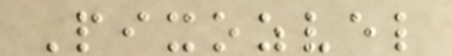Pixozvel
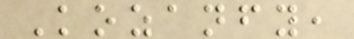Kozanfy,
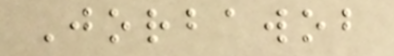Jorbawob
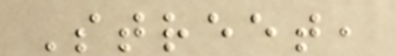Street,
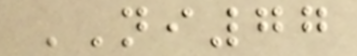NI77
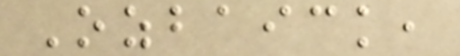Ozbaick,
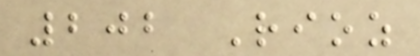202 Rioz
